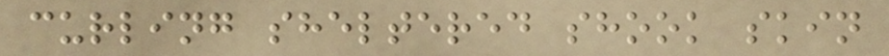curling sheltered shook skin
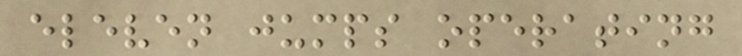eleven jumps operating
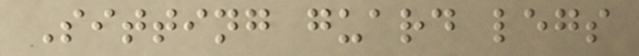Sitting guard legs
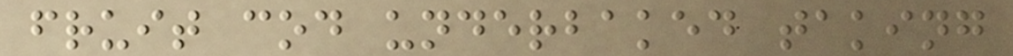fruit cod underbaked taking
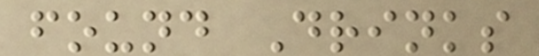found Drinks
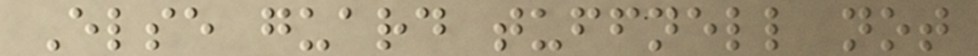Else guard tuffnell not
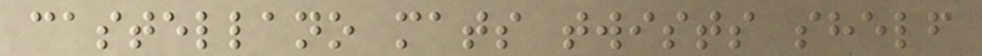castellano mats twists shelf
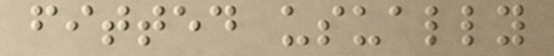fitted usually
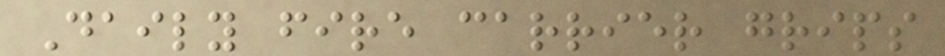Daily fire carrier grips
